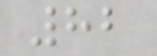82
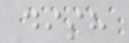dish
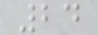24
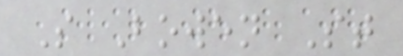S Bowen St
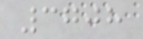3708
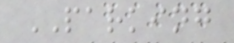PARKING
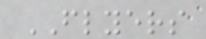FLYERS
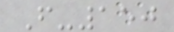F-150
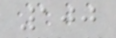100
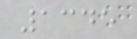1345
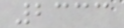2333
